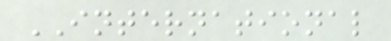INTERNATIONAL
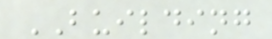BUILDING
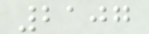2107
